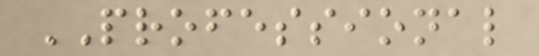PROFESSIONAL
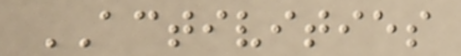ACTIVITIES
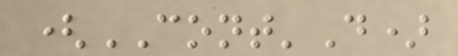(CONT'D)
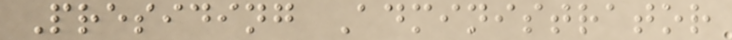Presiding Administrator
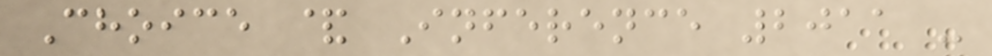Choice & Inference 2011 -
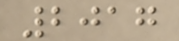2017
